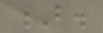B.
